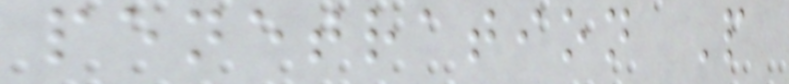penetration P
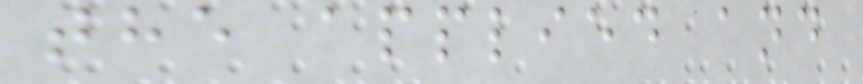the applied and
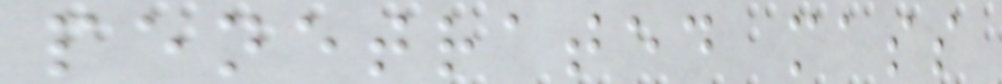penetrated mass
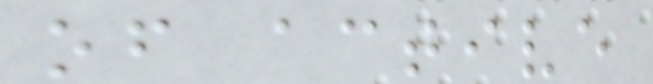of active
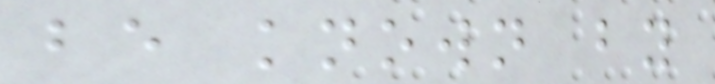be known by
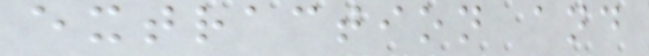extraction and
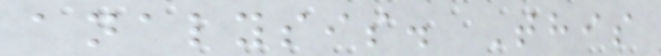analysis. This
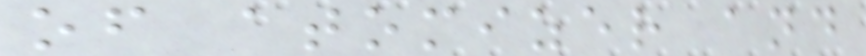of atomizer and
